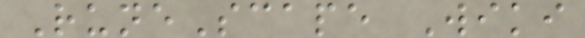RuneScape Wiki
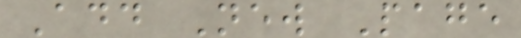Add New Page
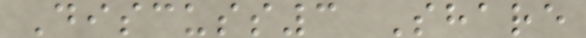Discuss3 Share
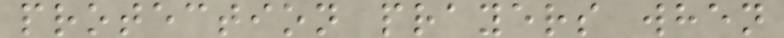protection prayers when
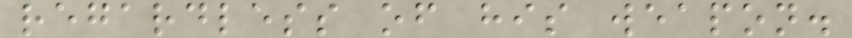regardless of his weapon.
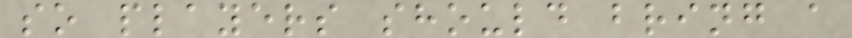so players should bring a
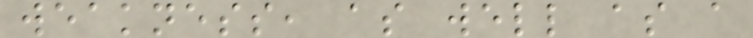weakness, as well as a
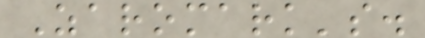Zaromark's.
